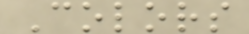Colors
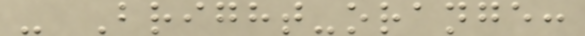- Bright-orange:
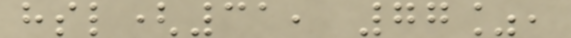hsl(31, 77%,
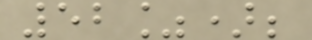52%);
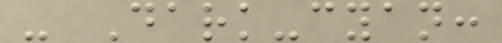- Dark-cyan:
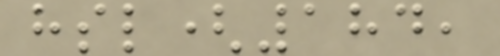hsl(184,
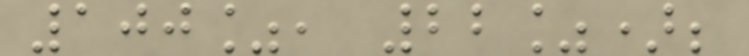100%, 22%);
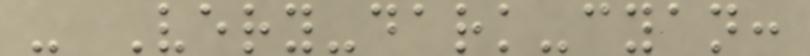- Very-dark-cyan:
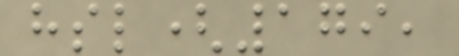hsl(179,
